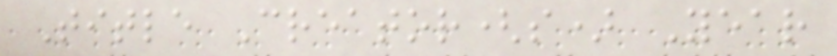Title Creator(s) Year
